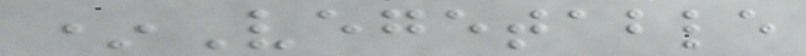*Vegetable
